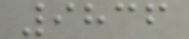9836
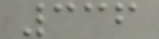336
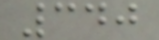340
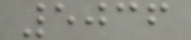5036
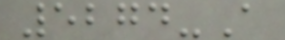5274-A
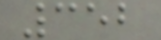352
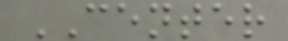CENTER
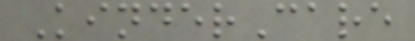KinderCare
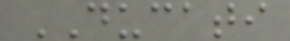DUCATI
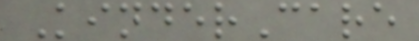KinderCare
